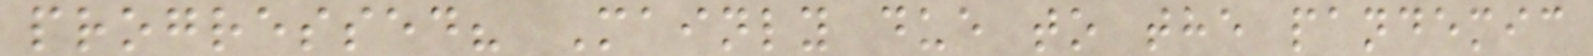progressed? Mainly due to the pandemic
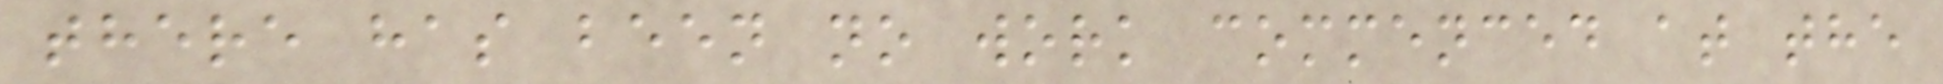there has been no work commenced at the
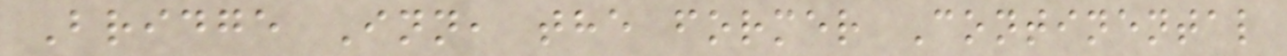Bridge Inn, the former Continental
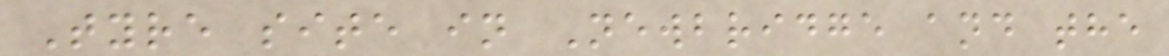Tyre site in Newbridge and the
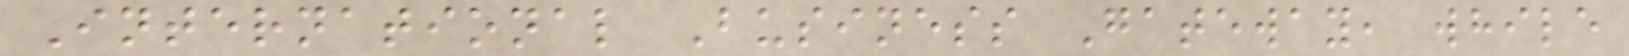International Business Gateway, while
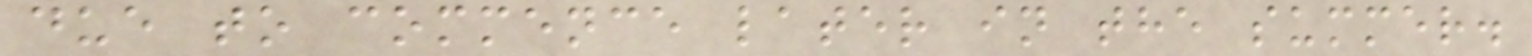due to commence later in the summer.
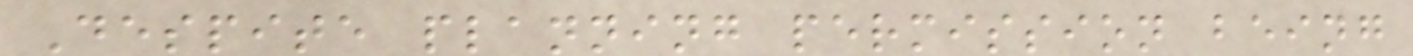Despite planning permission being
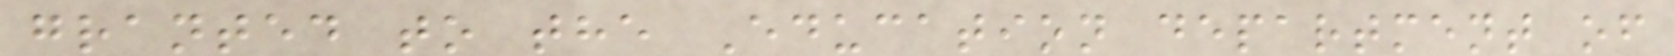granted to the Education department of
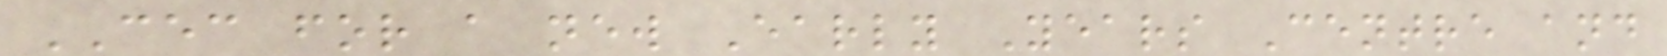CEC for a new Early Years Centre and
